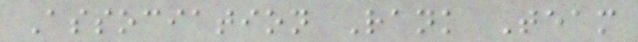Association Rank Team
